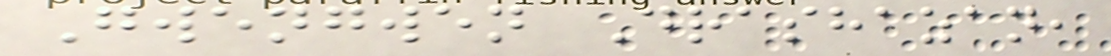Gwengwen Drashazan,
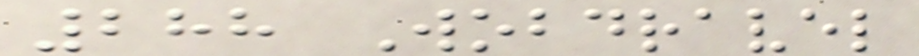288 Wobdravel
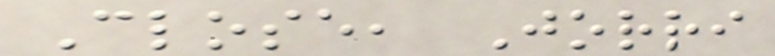Close, Jorri
